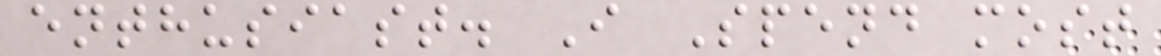enthusiast. I Spend most
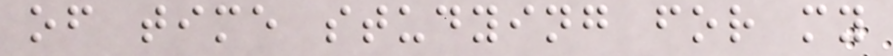of time studying for my
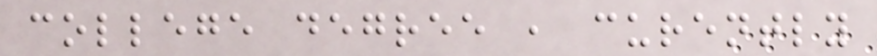college degree , curently
